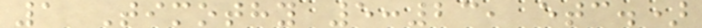1 Timothy 5:23, etc.)
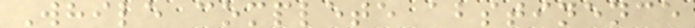While complete abstinence
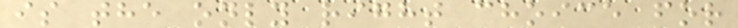is the only right choice for
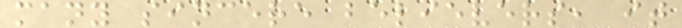many sincere believers, it
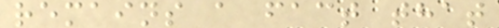remains a fact that
